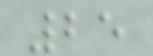25
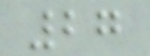27
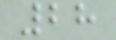28
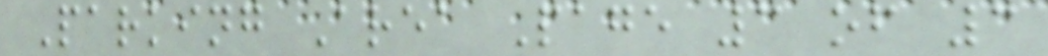Parking Area Page 3 of 3
